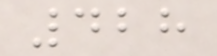428
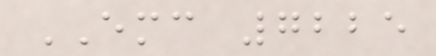EMC 7225
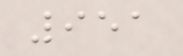951
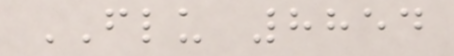FLU 8854
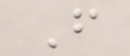F
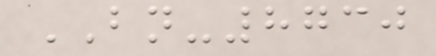BN-8730
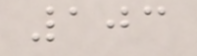103
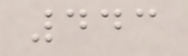443
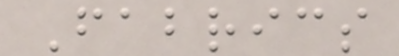Fabrics
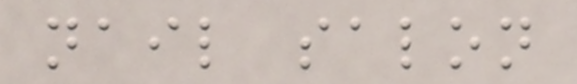nail salon
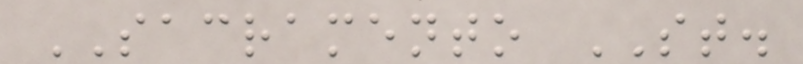SACRAMENTO ST.
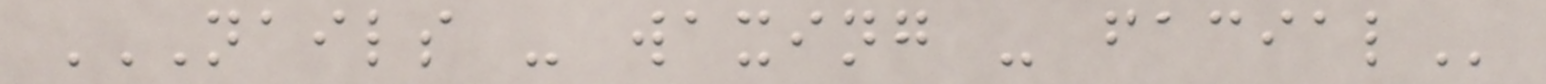NAILS - WAXING - FACIAL
